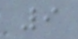9
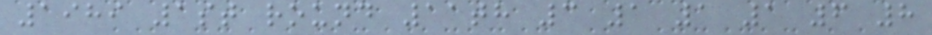1989 1st round 11th 3 1 1 1 6 8
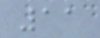11
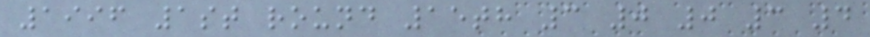1996 1st round 15th 3 0 0 3 4
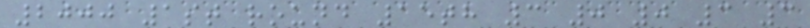2000 1st round 15th 3 0 0 3 3
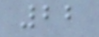22
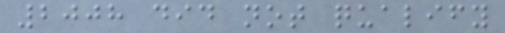2008 did not qualify
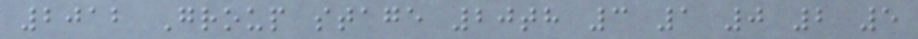2012 Group stage 20th 3 1 0 2 5
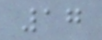17
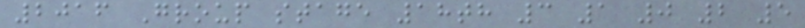2016 Group stage 18th 3 1 0 2 5
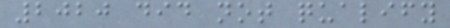2020 did not qualify
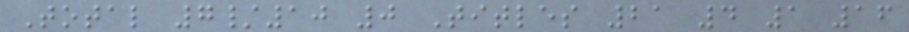Total 7/10 0 Titles 21 4 1 16
